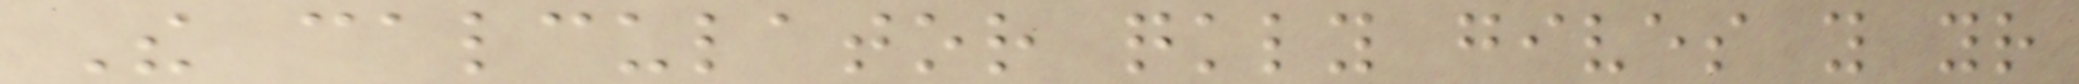The calculator quickly gives you your
